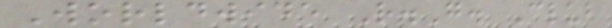Worldwide R.G. Club
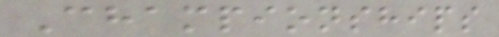Championships
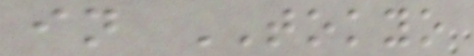in TOKYO
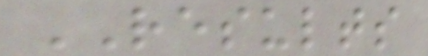RESULTS
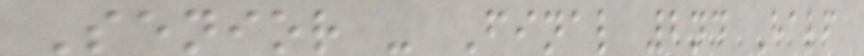Senior - Final 2nd Half
